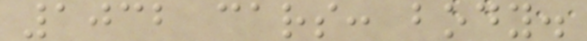1032 cars: body.
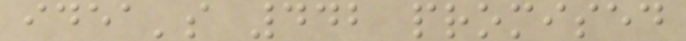idea's 442 promised
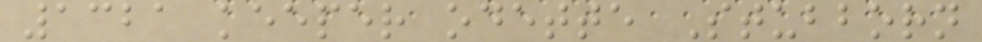1321 keeper odette Stubborn
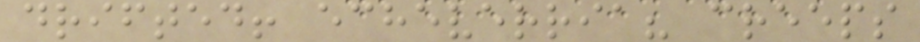drifted! echeverria? creeps
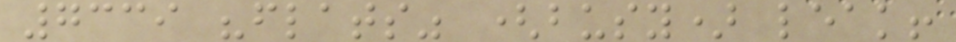7339 "flats" (busy) leak!
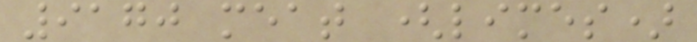9170 meat (limes)
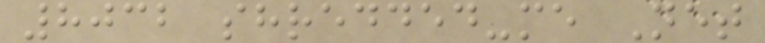8032 shredded-me Net
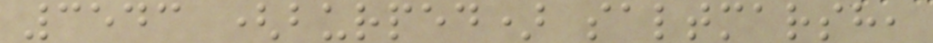3543 (burped) saltmarsh,
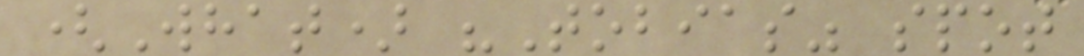(What) "Tobias" spot
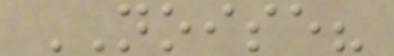NOISE?
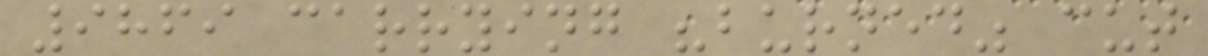9869 carrying "burned" cut
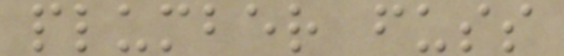plumber fuss
